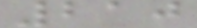210
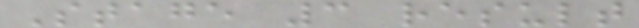Stage 3 result
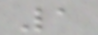1
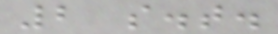2 s.t.
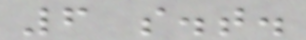6 s.t.
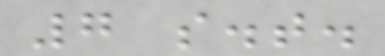7 s.t.
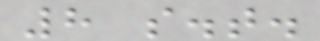8 s.t.
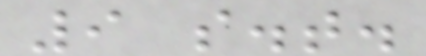9 s.t.
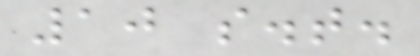10 s.t.
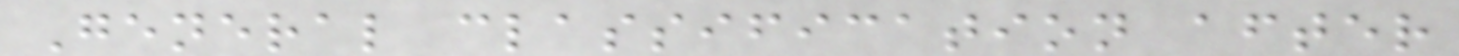General classification after
